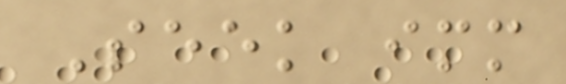Seek immediate
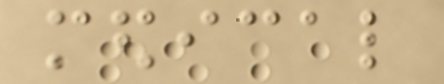medical
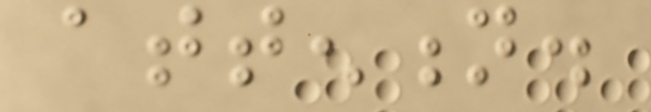attention.
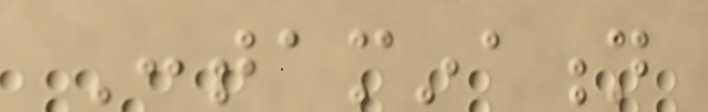Contamination
